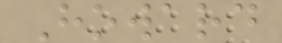Howard
